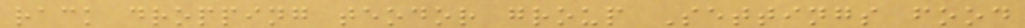rack dropping teodor group Settings food
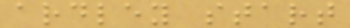ardley start
